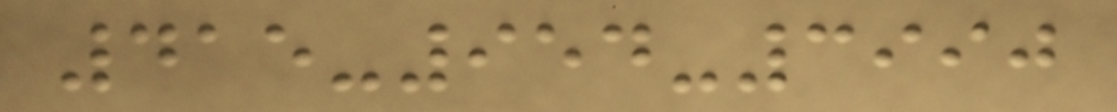415-954-3990
